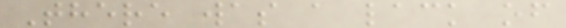There was a lack of
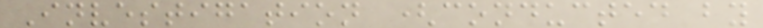Investigation (conducted by
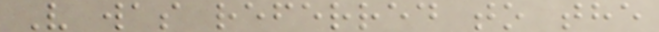V was referred to the
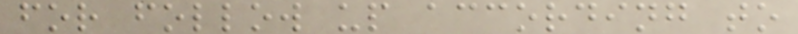for follow up according to
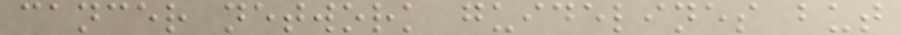cancer network guidelines but
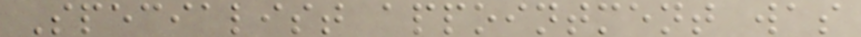Specialist appointment was
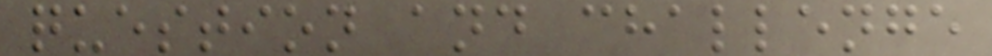question and challenge
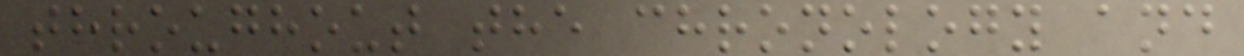throughout the chronology and
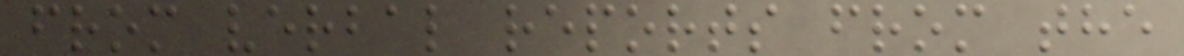from verbal reports from the
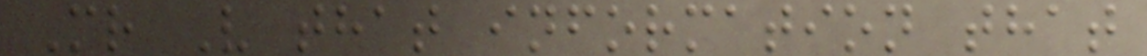Mr V that information that
